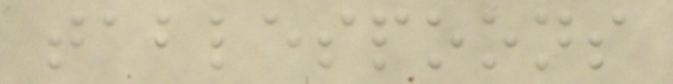tablespoons
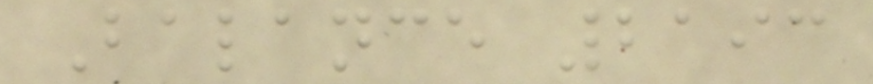Balance 2193
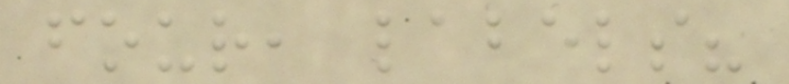four, labels?
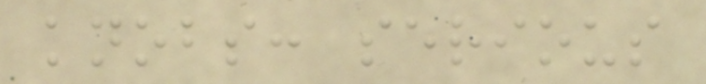knobs: serious
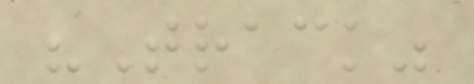"Track"
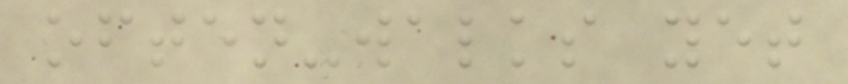often-walks yet
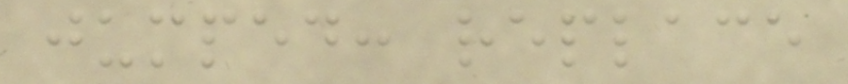jumped: replace
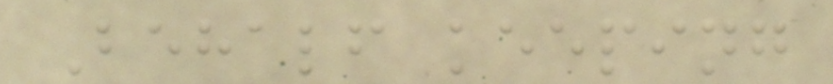Behalf keeping
